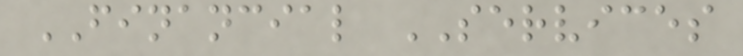FINANCIAL SERVICES
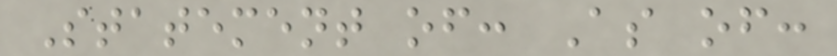Statement of: As of:
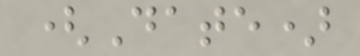(Date)
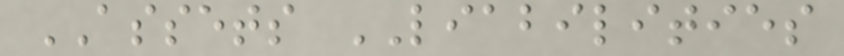ASSETS LIABILITIES
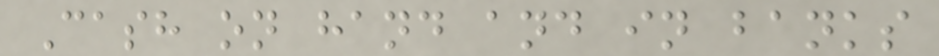Cash on hand and in banks
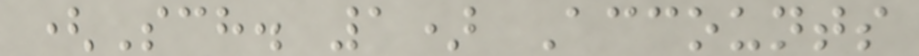(Sch. 1) Accounts
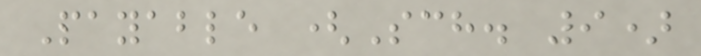Payable (Sch. 9)
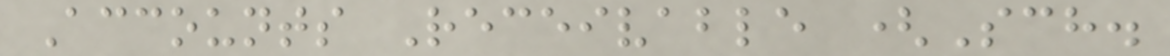Accounts Receivable (Sch.
